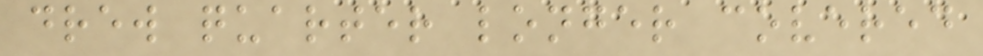drew quarter longer covered
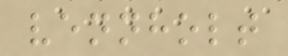vennholt
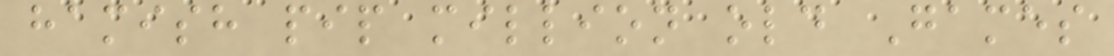hamish pip million old Games
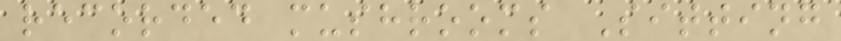recorded mushrooms Sitting
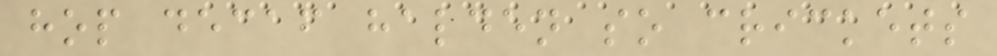hop decaf halden so crickets
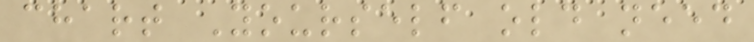chart Yourself old need
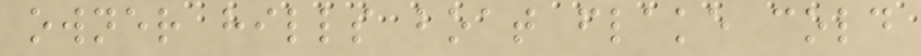owner hills boat flake cold
